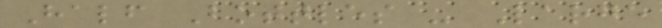Half Bottles - Large
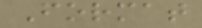Format
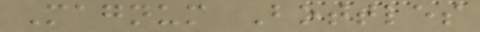Magnum Bottles
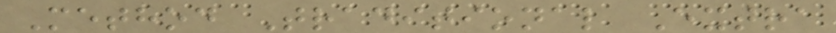Method Traditional Extra
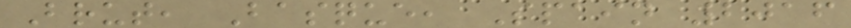Brut, Basque, Spain 2016
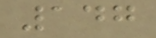147
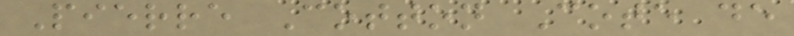Pierre Cotton Cote de
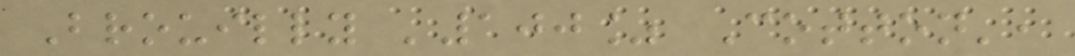Brouilly '100% Cotton',
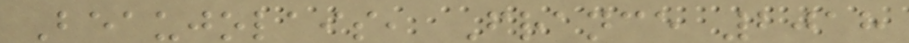Beaujolais, France 2018
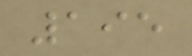195
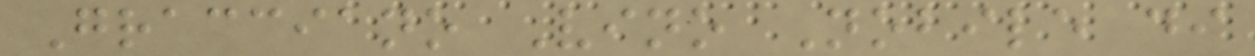Gracciano Vino Nobile di
